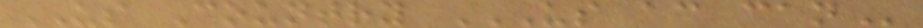US Country US AC CAN
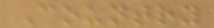Country
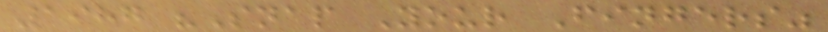1987 "Snap Your Fingers"
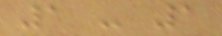1 - 1
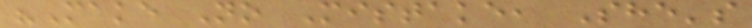"Make No Mistake, She's
